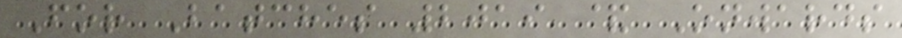For Batches 2019 & Onwards
